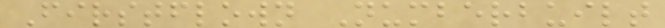Firstflown Numberbuilt
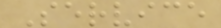Service
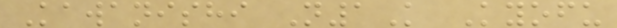Kawanishi N1K Kyofu
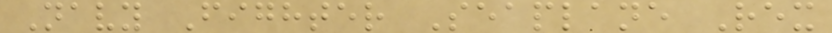Navy Fighter Seaplane Rex
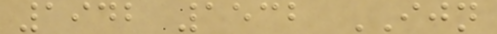1942 1532 IJN
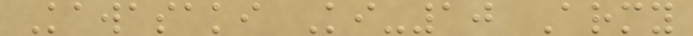Kawasaki Ki-10 Army
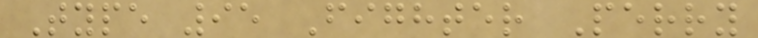Type 95 Fighter Perry
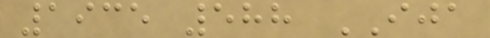1935 588 IJA
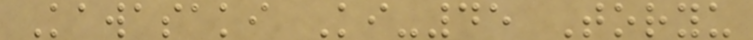Kawasaki Ki-45 Toryu
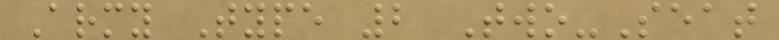Army Type 2 Two-Seat
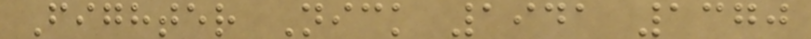Fighter Nick 1941 1370
